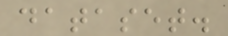dataset.
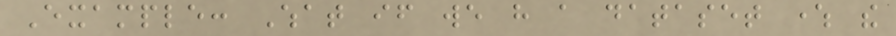Example: What if we have a dataset where the
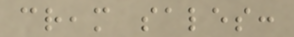cream sales:
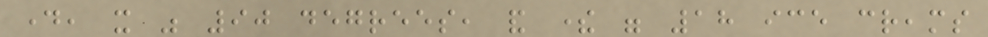day, it was 90 degrees, and there were 18 ice creams
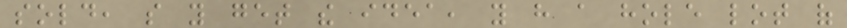sold, so you get the idea, you have a hole lot of
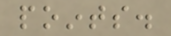points.
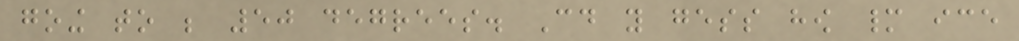going to be 50 degrees. Could you gess how many ice
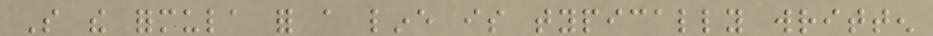So the formula for a line is typically written
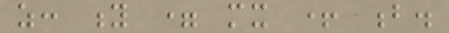as: y = mx + b.
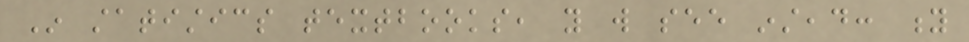In statistics textbooks, you will see instead: y
